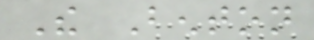The Benton
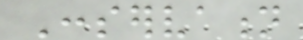Conservation
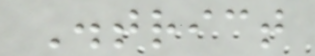District
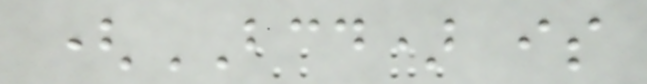(BCD) is
